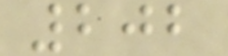202
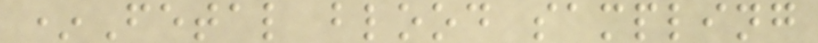*Fetal blood sampling
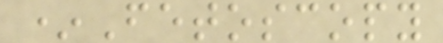*Fetoscopy
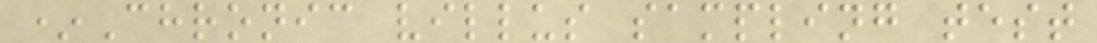*Chronic villus sampling test
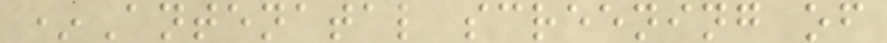*Antenatal screening of
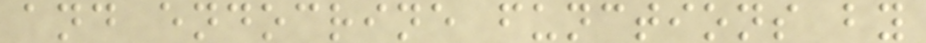and endocrine functions by
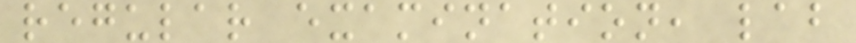regular examination, lab
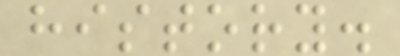history.
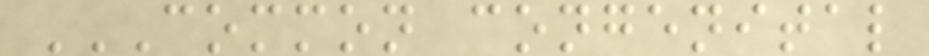COMMON CONGENITAL
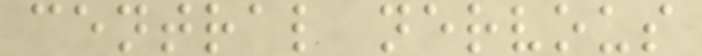central nervous
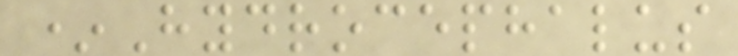*Hydrocephalus
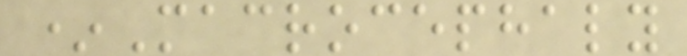*Macrocephaly
